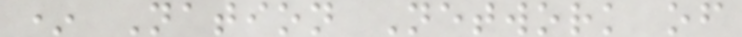* Nation Network of
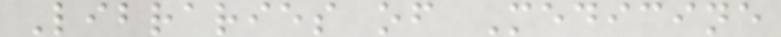Libraries of Medicine
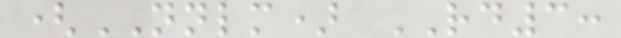(NNLM) RD3:
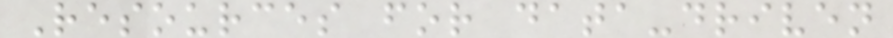Resources for data-driven
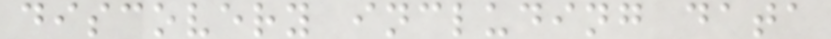discovery including data
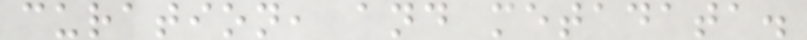curation, and metadata.
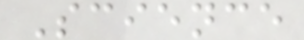Science
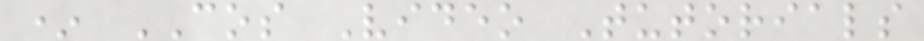* COS Video Tutorials
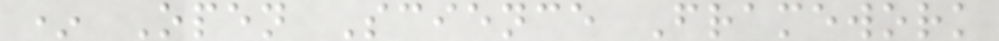* Open Science Framework
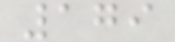179
